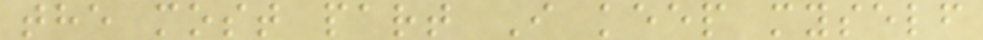the most part I keep myself
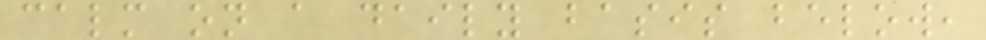calm on a daily basis below,
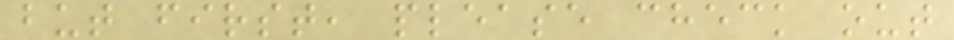but first, please check out
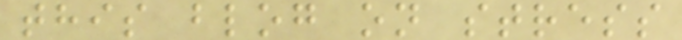this blog on stress
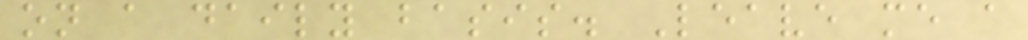on a daily basis. Leave me a
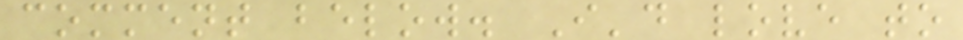comment below. I'd love to
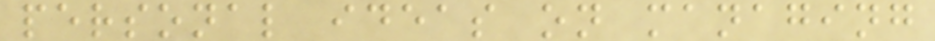personal ideas on managing
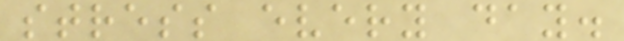stress every day.
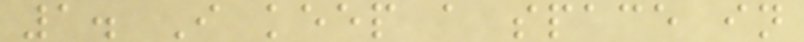1. I keep a space in
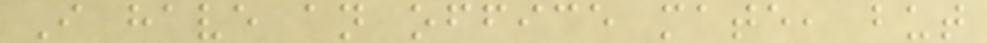I have an office mate, but
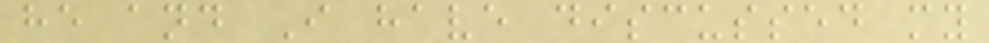he and I have discussed my
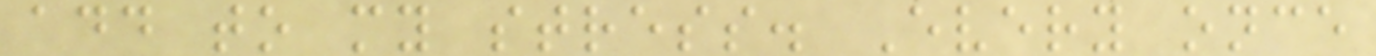add to my stress. Every once
